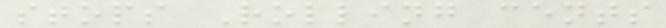stops Rolling cents
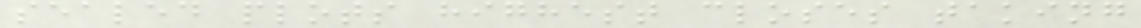sealed plots highest closes taking
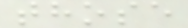those
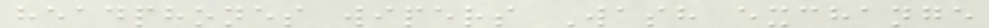headphones wipers Wash exchange
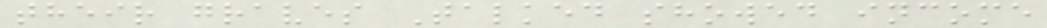their graves Talked showed income
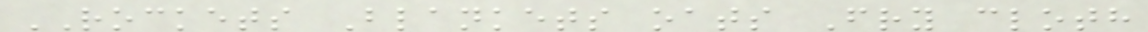ROCKETS Blankets oats Fry cloth
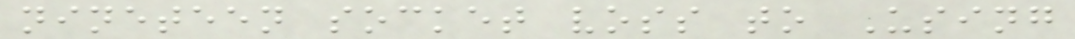nineteen socket voss to Using
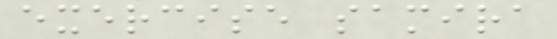exercise samira
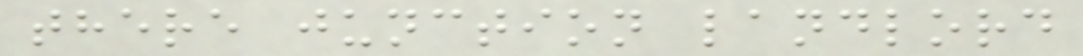there junction landlord
